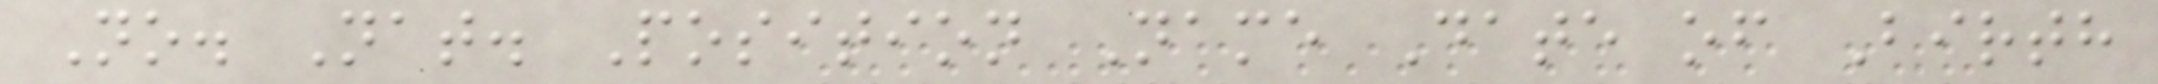No. Nat. Position Name Date of Birth
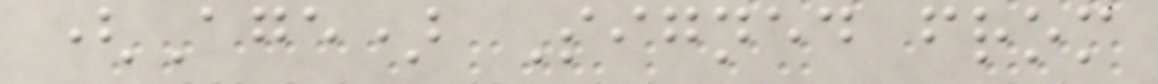(Age) Signed from
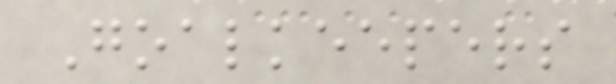Goalkeepers
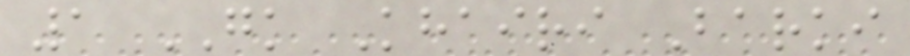1 GK Khairi Barki
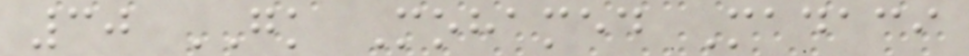30 GK Mohamed Madaci
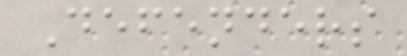Defenders
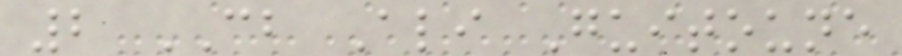2 CB Ali Guitoune
